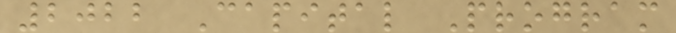2022 Capital Program
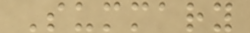Summary
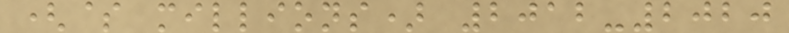($ millions) 2012-2020
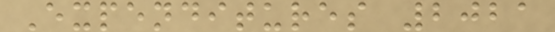Expenditures 2021
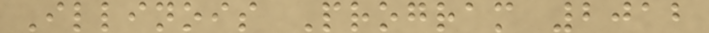Illinois Program 2012
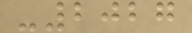-2027
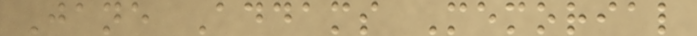Jane Addams Memorial
